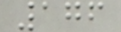176
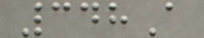348A
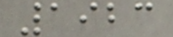1923
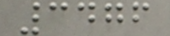3476
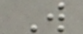W
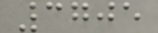3705
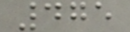475
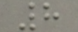8
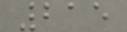215
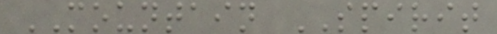MOUNTAIN SPIRIT
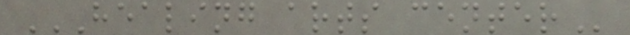HEALING ARTS CENTER
